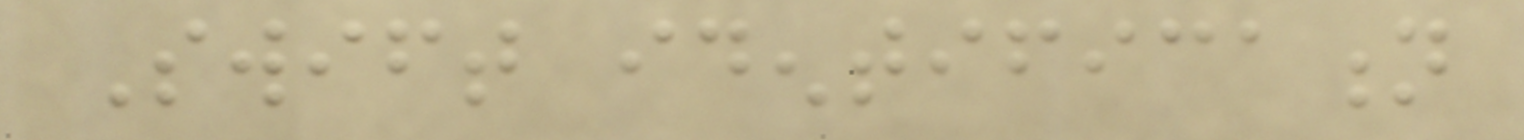Swift identification
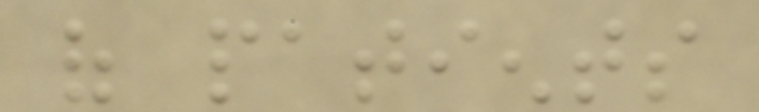of patients
